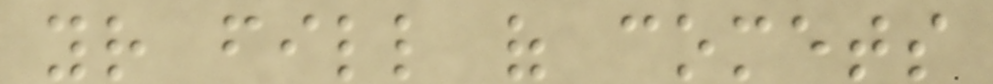your fill of comets
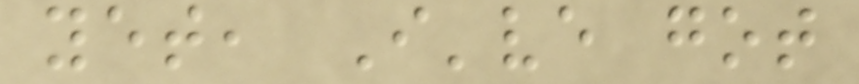yet, I've got
